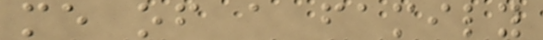me of a family
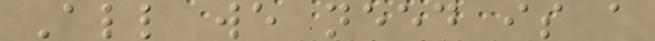All we need is a
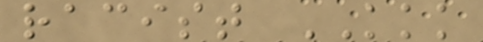racist KKK
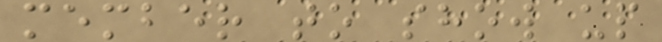member to show up
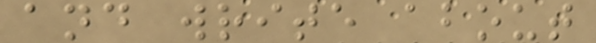and write about
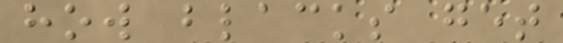how blacks get
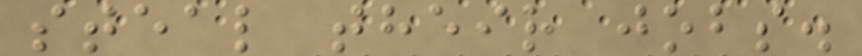steal their jobs.
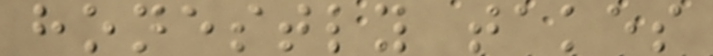honestly takes
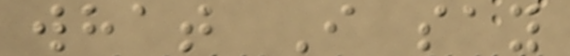what I say
